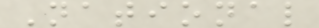National
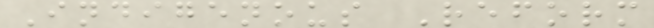Indigenous Reform
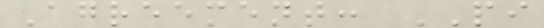Agreement: PI
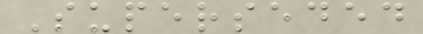Superseded
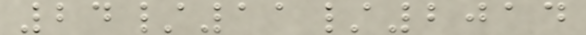24/11/2014
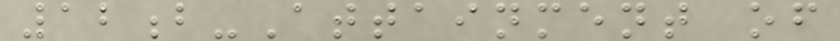12b-Attainment of
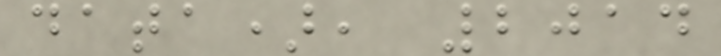data), 2014
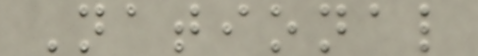National
